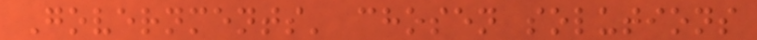Governments' chosen solutions
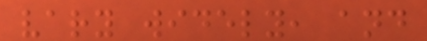vary widely, and
